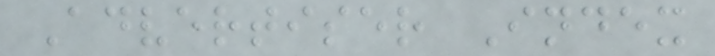Advertiser Index
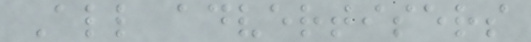All advertisers
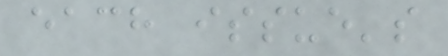each issue's
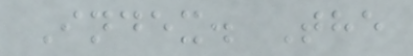Index. The
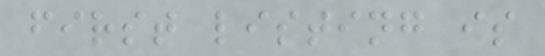first listing is
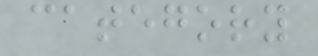category
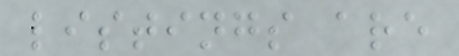listings are
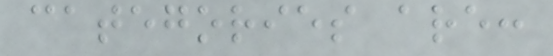categories are:
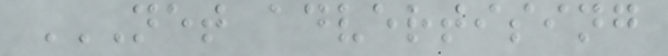NET ADVERTISING
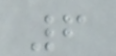6
